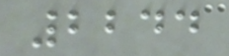2244
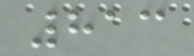813
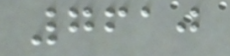7610
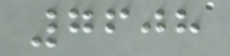7608
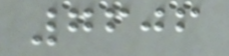7606
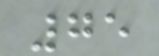75
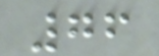76
